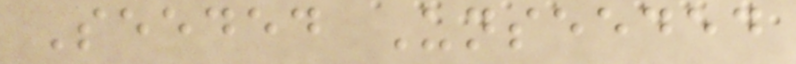Seeded Unseeded
